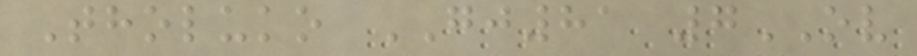Tholuko GJ81 7OV
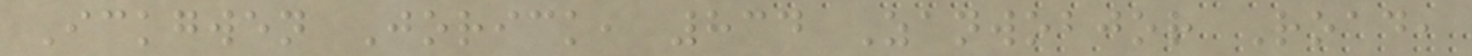Ickgwen Jorick, 834 Zanwobjor Road,
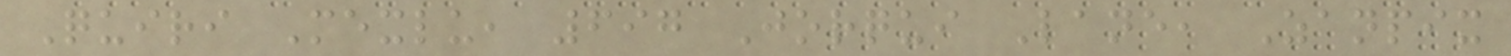Quiri Mexlu, 697 Jorqui Lane, Zanpix
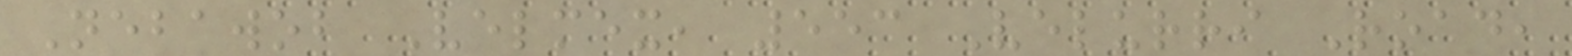Nebawob Velmex, 553 Velurri Road,
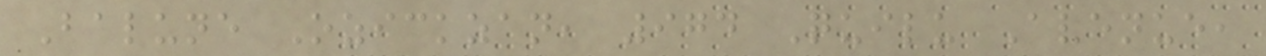Balune Ozickzan, 974 Quilu Avenue,
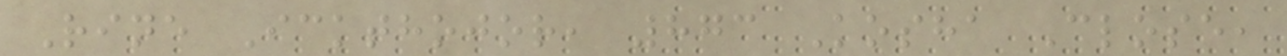Rine Ickthojor, 873 Kosha Close,
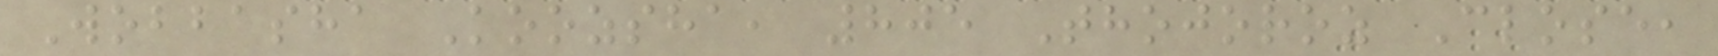Wobbasha Koozsha, 805 Thojoroz Close,
